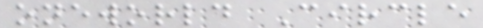oneworld Circle
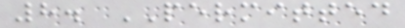8. PERMITTED
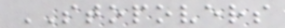STOPOVERS
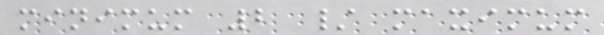minimum 2 / maximum
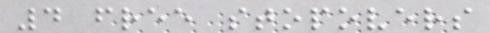4 free stopovers
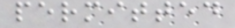permitted
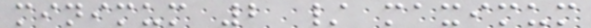minimum 2 / maximum
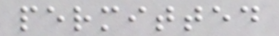permitted
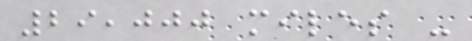29,000 miles -
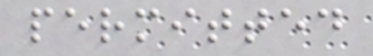permitted
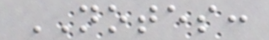NOTES:
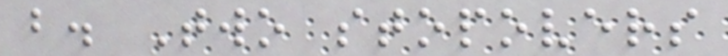b. Two stopovers
